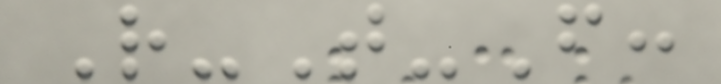R-T-F:
